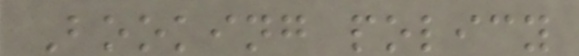Booking policy
